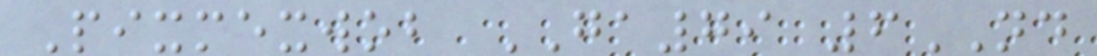Pixmexwob GA79 6ND
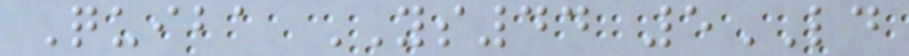Quiba YS44 5LD
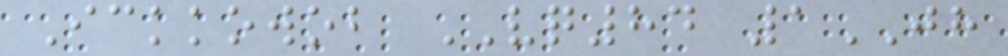Ickkowob VQ84 1JH
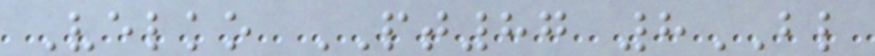Velko PT87 8BL
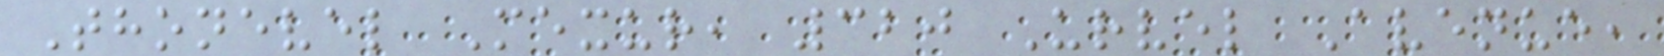Thonevel Mexur, 320 Urvel Avenue,
